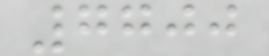7700
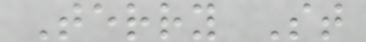Terry St
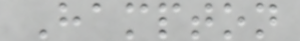Hampton
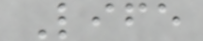Life
